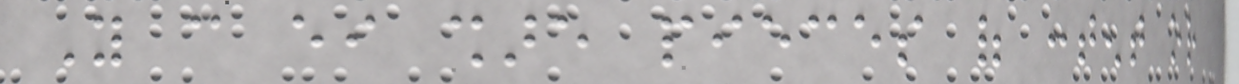You can either share pieces of content or
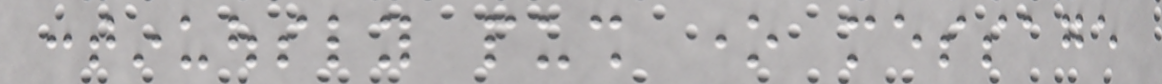continuously push one message
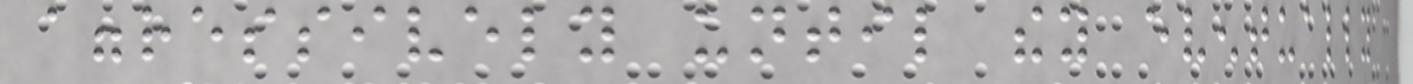aggressively until they eventually
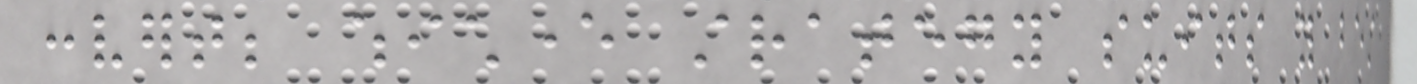convert; whichever strategy suits you best
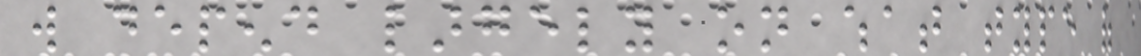will depend largely on what type of
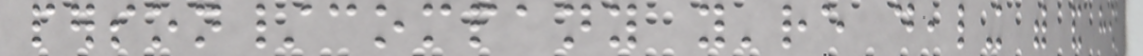person/company you're dealing with and how
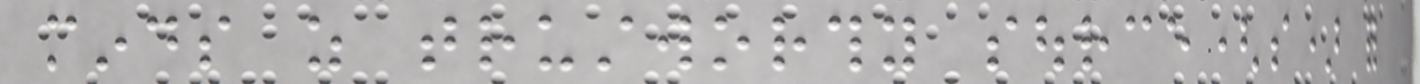minds as trustworthy source(s) for
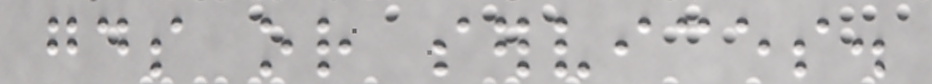goods or services.
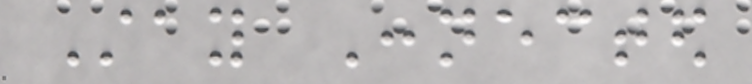Stay Connected
